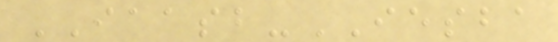IAASB-IESBA
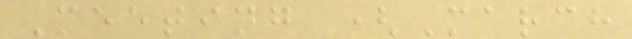Meeting (March
